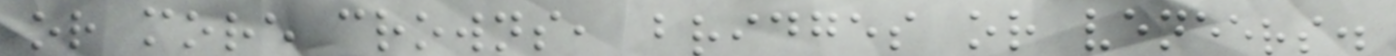or more crowns, bridges or veneers.
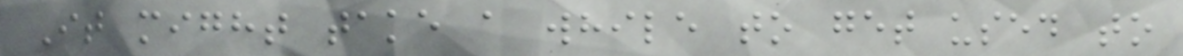It might take a while to get used to
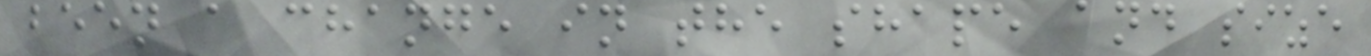been a change in the shape and size
